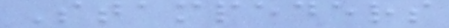Stampeders
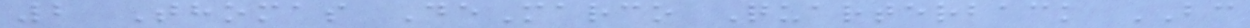2 Thomas DeMarco Quarterback BC
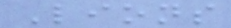Lions
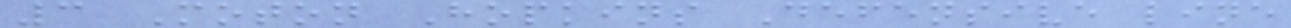3 Moton Hopkins Defensive line
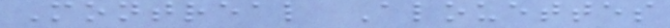Montreal Alouettes
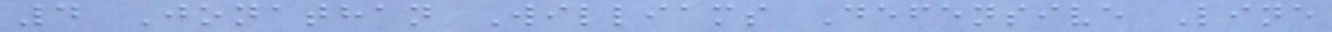4 Jonathan Williams Defensive Line
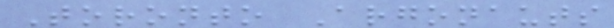Toronto Argonauts
